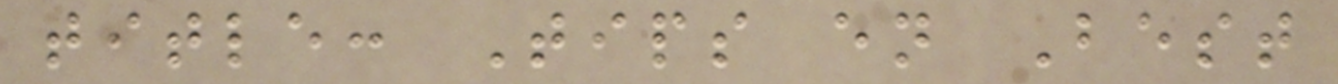title: Tips en Best
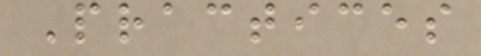Practices
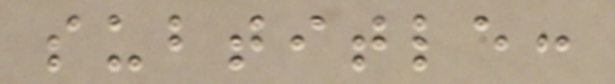subtitle:
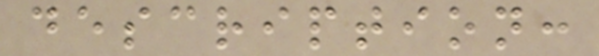description:
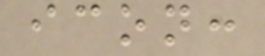icon:
